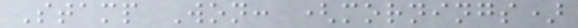Stamp Won: (mornings)
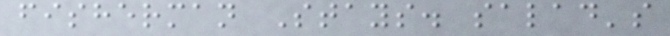fisherman Stays. salad's
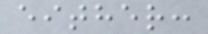either:
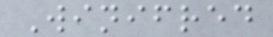Winifred
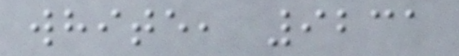white, 9231
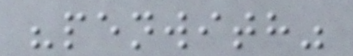"penwith"
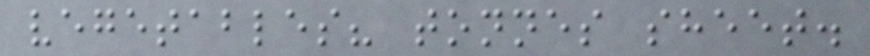vegetables? tonnes sheet.
